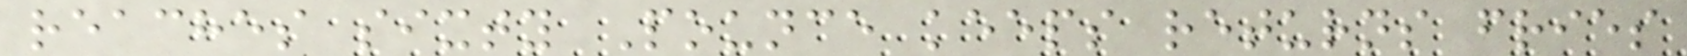reaches sixty Pounce keeps returns fries
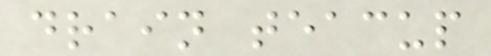drain teacup
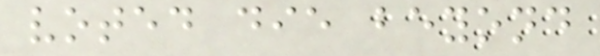voted die beyond
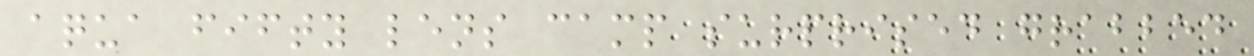aqua fifty lens camp surprised grabbed
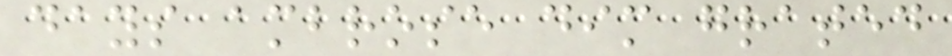days ambrose dim grated
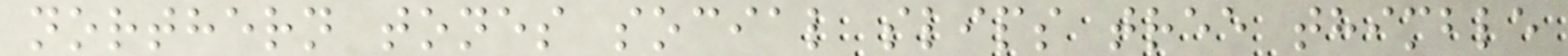northern tones social slips tree thimble
